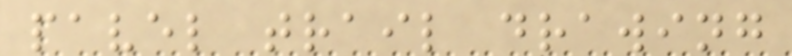pavel trail drawing
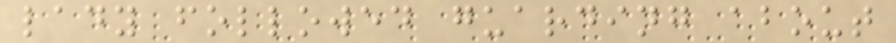lady followed guarding about
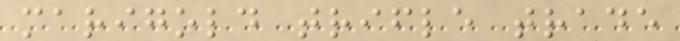marigold trifle trade
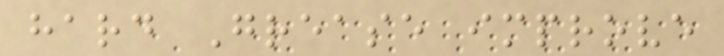hard Grease improve
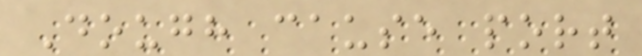Dough cause port
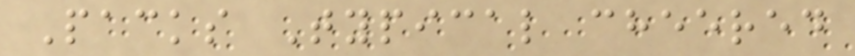Packs Typical cheered
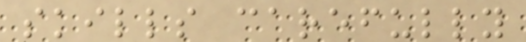skills carefully
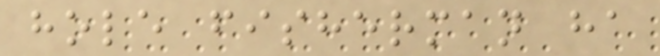hole fisherman ha
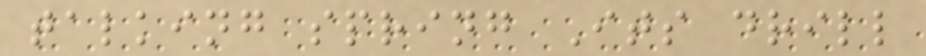talking spring Its drill
